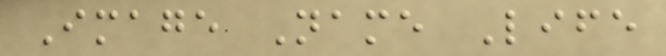Image Name Life
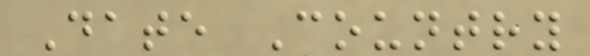Date Country
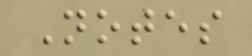Notes
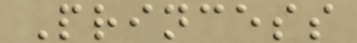Princess
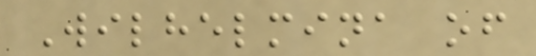Wilhelmina of
